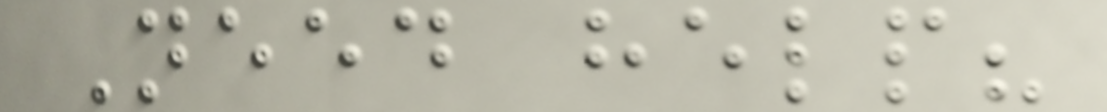Need help?
